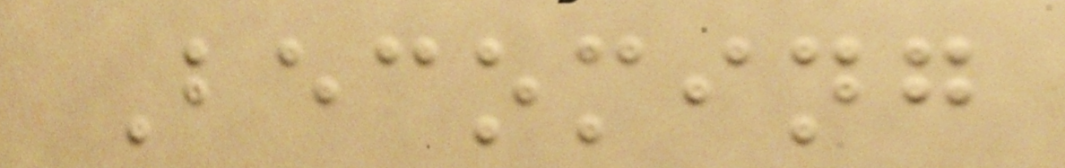Becoming
